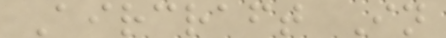Aircraft In
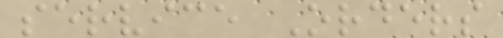service Orders
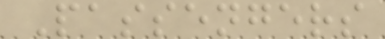Passengers
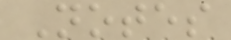Notes
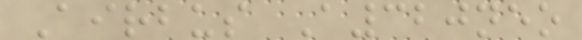Airbus A320neo
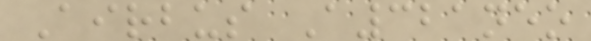Airbus A321neo
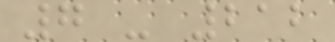7 - 212
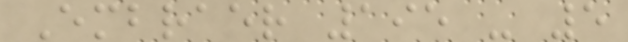Embraer 195 - 5
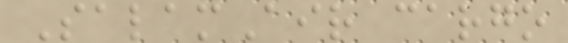SalamAir cargo
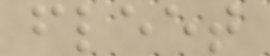fleet
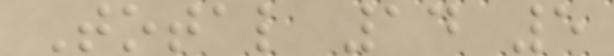Total 14 5
